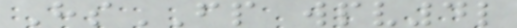HsFP wpv4l
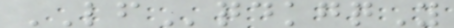LFqdkgqY
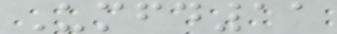Umfd11
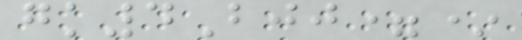gk4Bjj=*
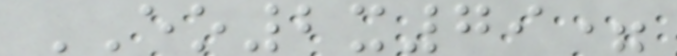EO2x79=
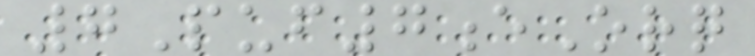7Puf7eOrq
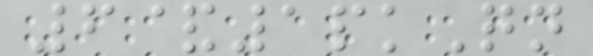6&1pkQn
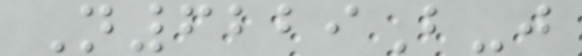N6229B-j
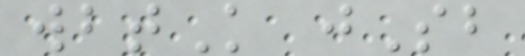wbtK jSb
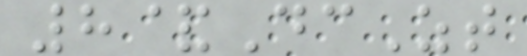8&DcZt
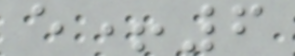e+6
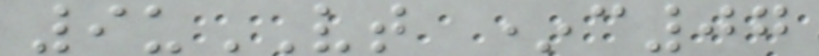9uVT *c07
